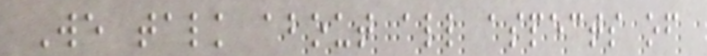We talk about all aspects of
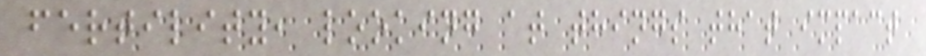fertility, looking at things that impact
